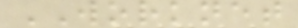WORKNET
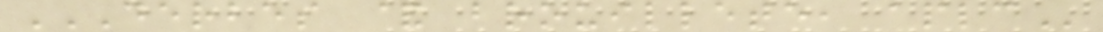DERBES & BROUILLETE, APLC
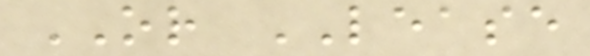OR LEASE
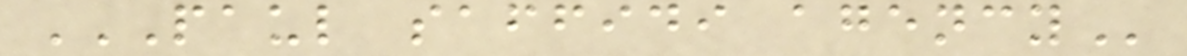PAUL SAFFIDI AGENCY
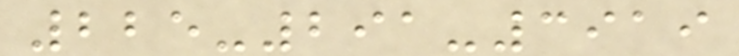225-291-3919
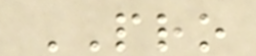PRO
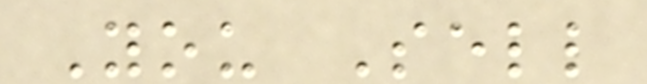You Sell
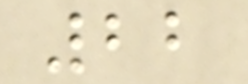22
